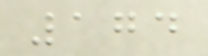174
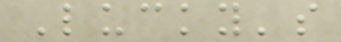Lucky's
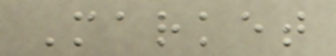Market
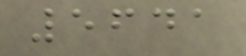5641
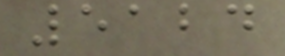5124
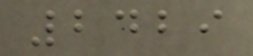2429
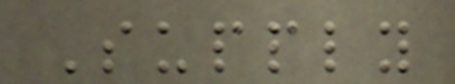Supply
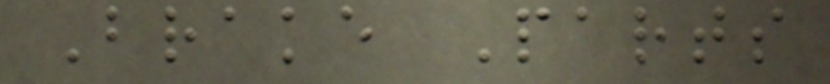Brake Parts
